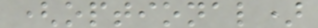(optional)
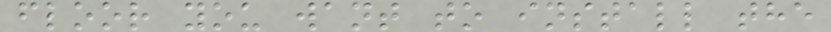floor you want to install the
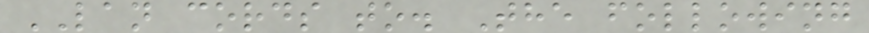LAN cords to. The following
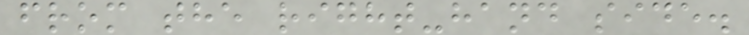from the right-hand side.
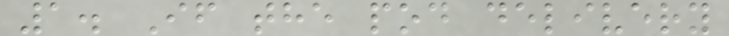1. If the pod delivery
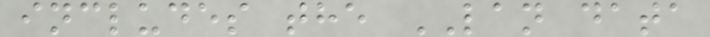includes the LAN data
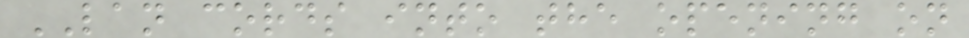LAN cords into the opening on
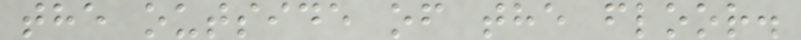the outside of the floor.
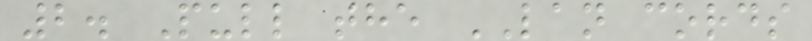2. Pull the LAN cords
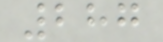287
